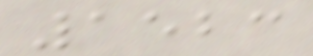1523
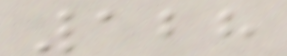128
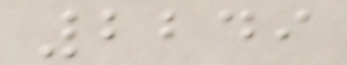2249
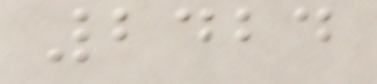2424
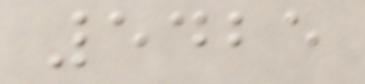5425
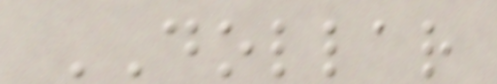DOLLAR
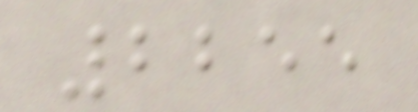2255
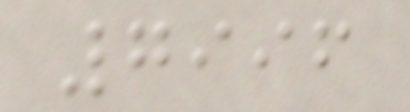7996
